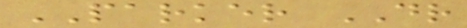PARKER DR
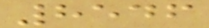8546
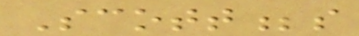Scott;s
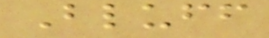Bluff
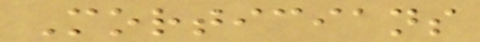Morticians
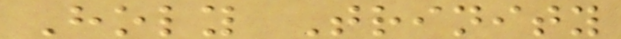Holy Trinity
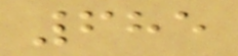685
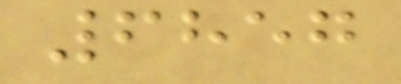6857
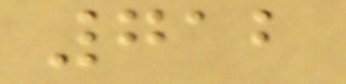712
